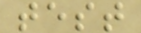test
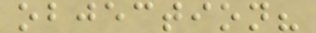objection?
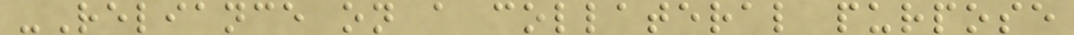-Reliance on a collateral purpose
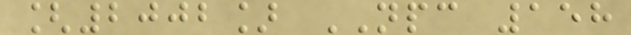[2002] NPC 158
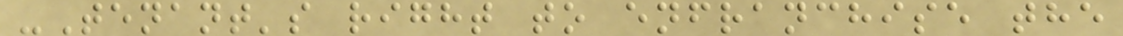-Tenant's right to enfranchise the
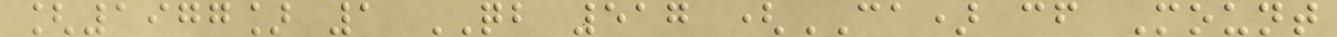[1977] 1 QB 517 (CA) cf Mount
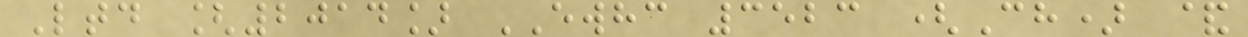Ltd [2014] EWHC 3523 (Ch) &
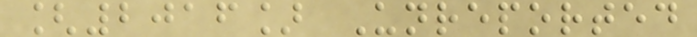[2016] Unreported
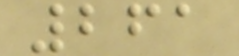261
